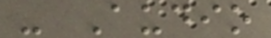- Audio
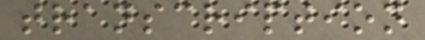transcription
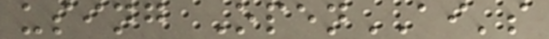using OpenAI's
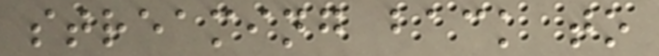streaming back to
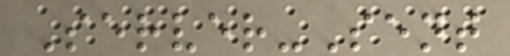Server-Sent
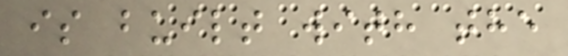is built with the
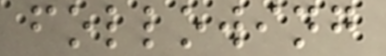following
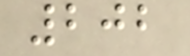202
